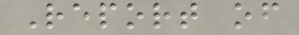Report of
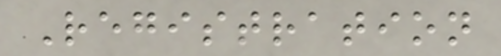Registration
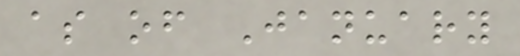as of January
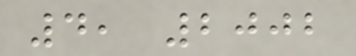4, 2002
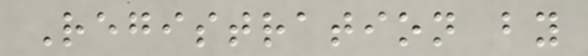Registration by
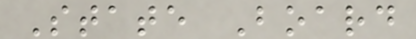State Board
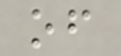of
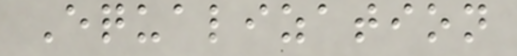Equalization
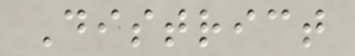District
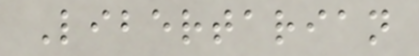Libertarian
